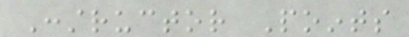Constructor Points
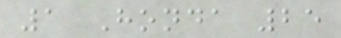1 Honda 25
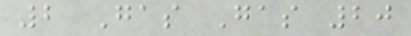2 Gas Gas 20
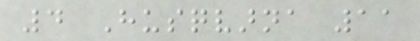4 Husqvarna 11
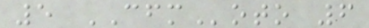5 CFMoto 6
